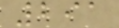291
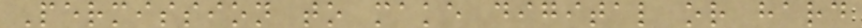Permission to make digital or hard
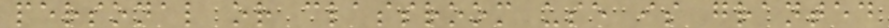personal or classroom use is granted
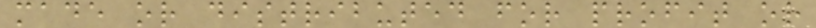made or distributed for profit or
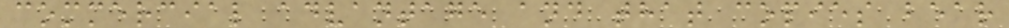commercial advantage and that copies bear
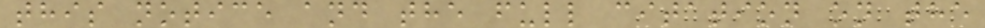this notice and the full citation on the
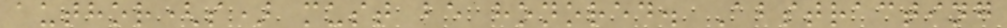author(s) must be honored. Abstracting
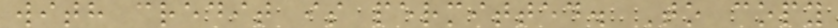with credit is permitted. To copy
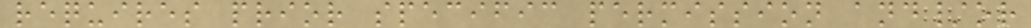requires prior specific permission and/or
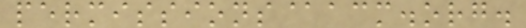permissions@acm.org.
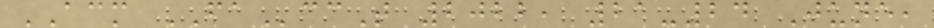ACM FAccT 2022, 21-24 June,
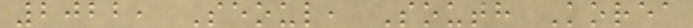2022, Seoul, South Korea
